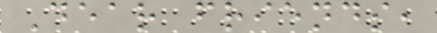Dear friends,
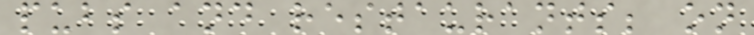pubs and restaurants; on
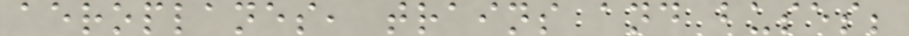aeroplanes, trains and buses;
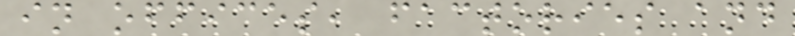in offices, factories and
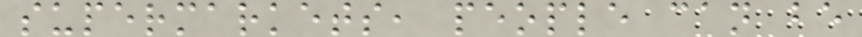supermarkets, people can be
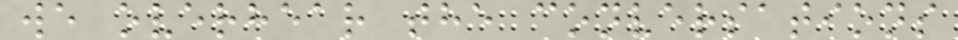we overhear the conversations
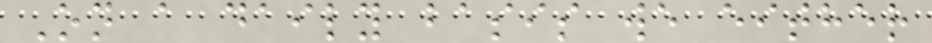On a daily basis we either
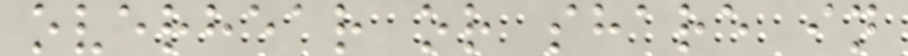overhear or share in
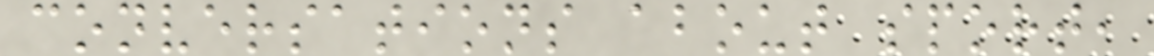conversations about sport,
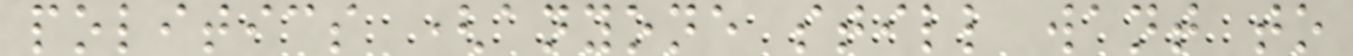politics (anyone still want to
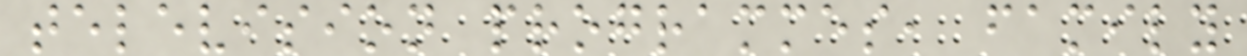television programmes, family
